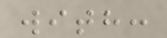with:
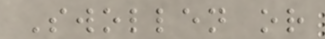Swollen or
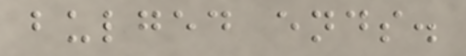bulged ends.
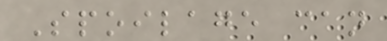Spoilage can
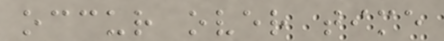occur over time
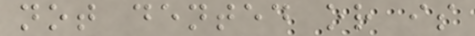not dented or is
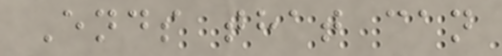Ends that can
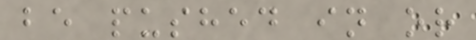be pushed in or
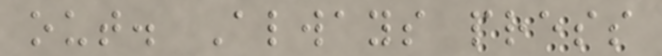out. Always press
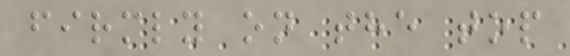firmly on the top
